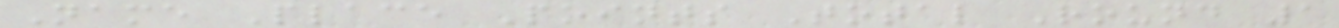Name Place Points Total Round 1
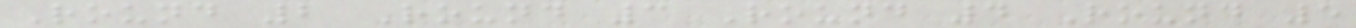Round 2 Round 3 Round 4 Round 5
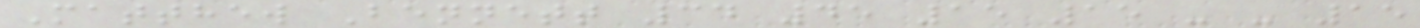Matthew Bennett 34 45 15 15 - - 15
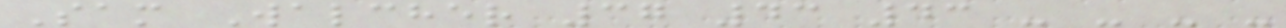Sam Walcher 37 43 43 - - - -
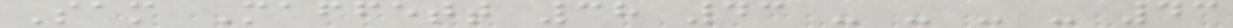Sam Maffett 38 43 - - - - 43
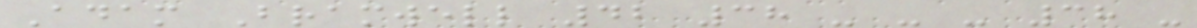Adam Bramwell 42 38 - - - 38 -
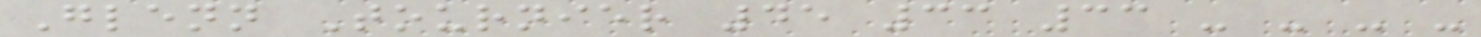Glenn Tournier 45 33 33 - - - -
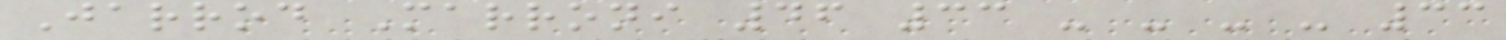Jarrod Marroni 46 33 - - - - 33
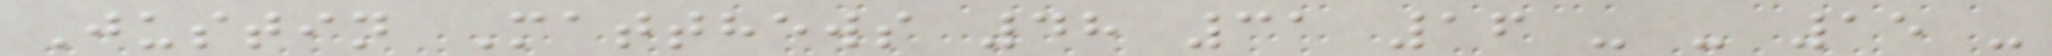Justin Matthews 48 31 16 - - 15 -
